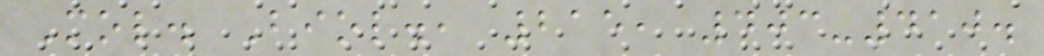Mol. Biol., 215, 403-410.
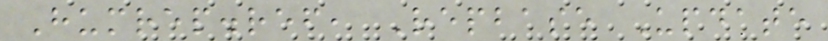Humrep.ref, Repbase Update
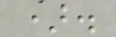).
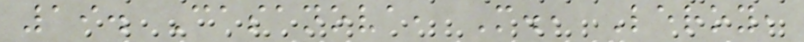19. Casanova, M., Leroy,
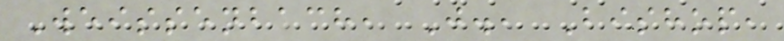Weissenbach, J., Bishop,
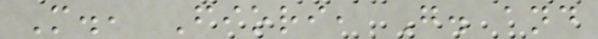M., Fiori, G. and
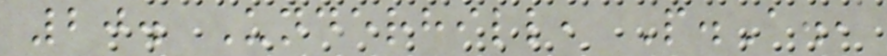20. Underhill, P.A.,
